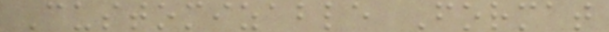Customizable Format
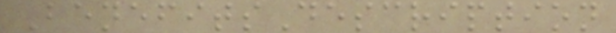BenefitsDescription
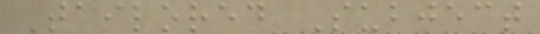Tailored Subject
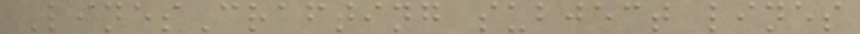LinesCrafting subject lines
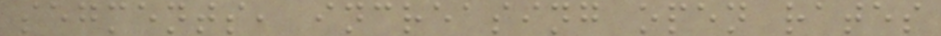segments, increasing open rates
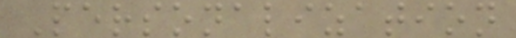Personalization
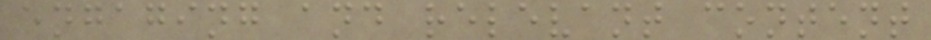engaging and relevant content
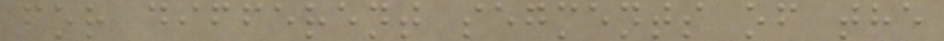for different segments of the
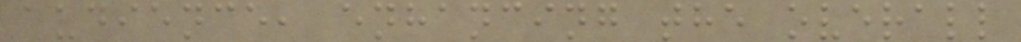audience, enhancing the overall
